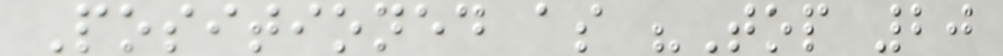Positioned as "Top 20
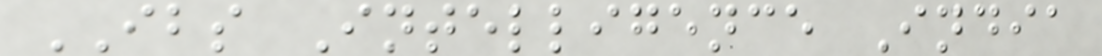IBS Intelligence India
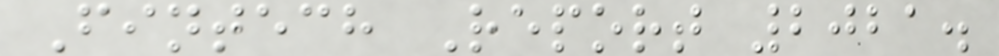Fintech Report 2021.
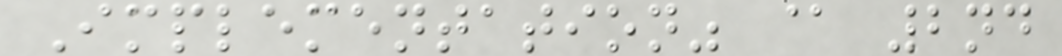Implementation" @ 2nd
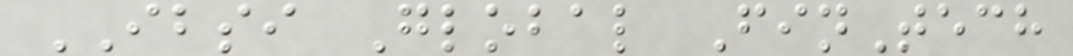IBSI Global FinTech
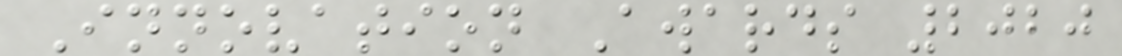Innovation Awards 2020
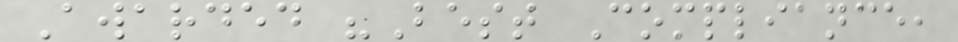Awarded "Best Compliance,
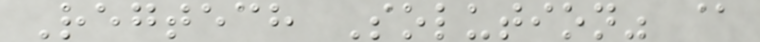Regtech Solution" @
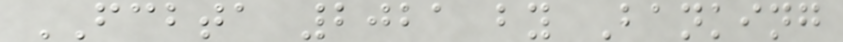FCBTA 2021 by Banking
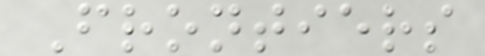Frontiers
